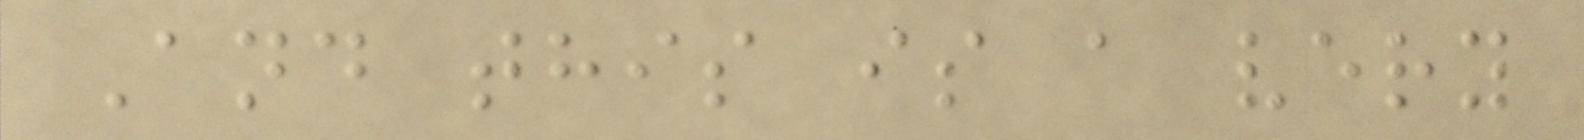And this is a very
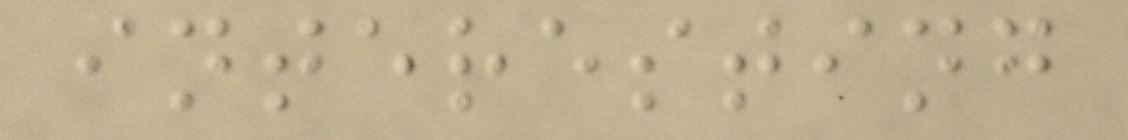interesting
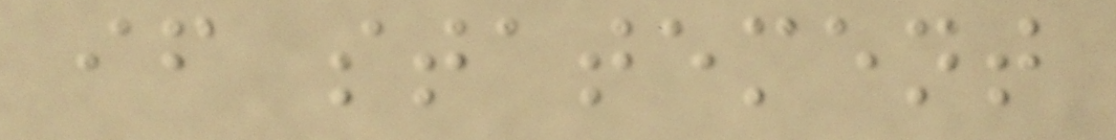if statement
